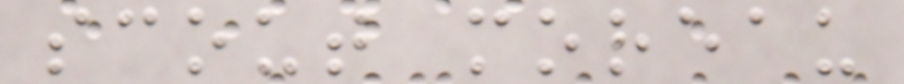scout moreau
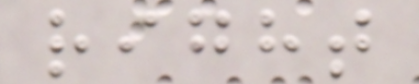right
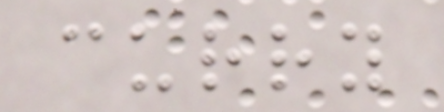curry
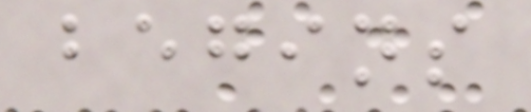begins
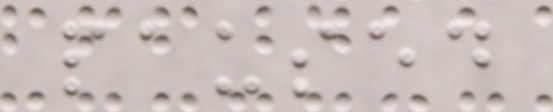paused
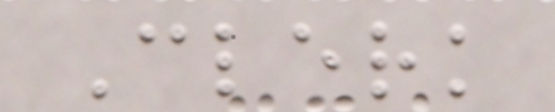Clerk
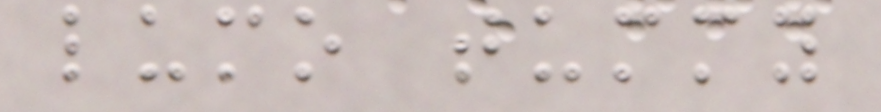lumo tummy
